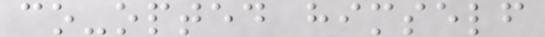co-opted himself
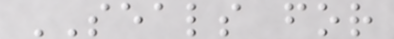SEALS for
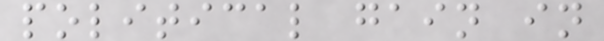political gain in
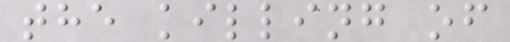the killing of
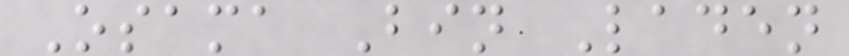Osama Bin Laden
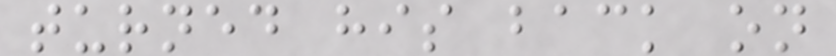turned his back on
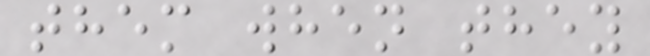them when they
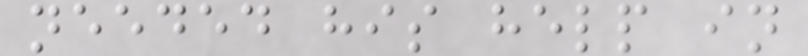needed his help in
